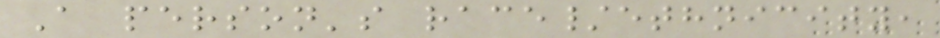A person's race/ethnicity,
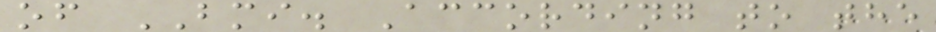of BMI. According to the
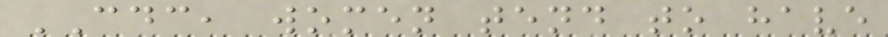CDC, women tend to have
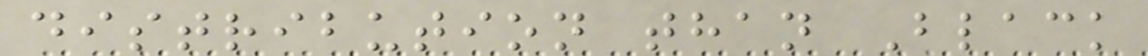distribution than Black
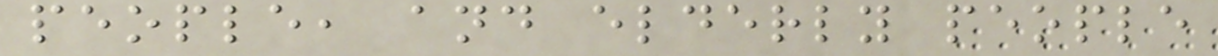people, and elderly people
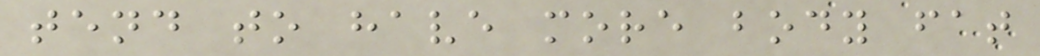tend to have more body fat
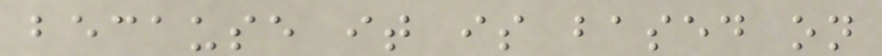because it is based on
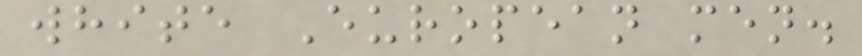white European men.
